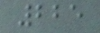225
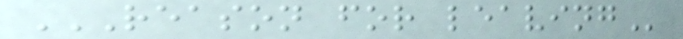REASON FOR LEAVING
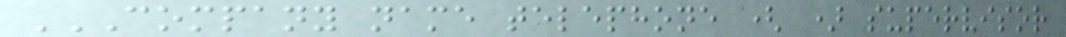COMPANY NAME TELEPHONE ( ) SUPERVISOR
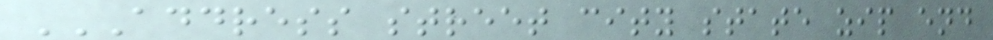ADDRESS STREET CITY STATE ZIP END
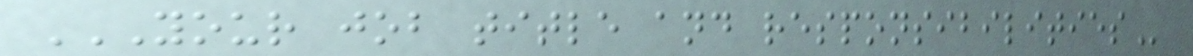YOUR JOB TITLE AND RESPONSIBILITIES
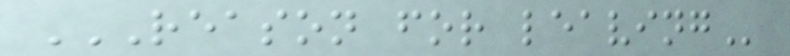REASON FOR LEAVING
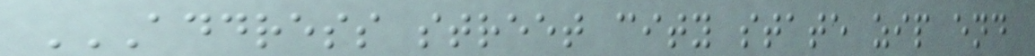ADDRESS STREET CITY STATE ZIP END
